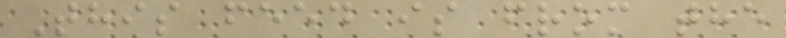This feed is from the
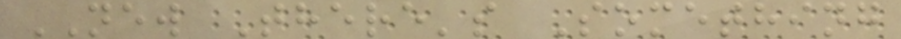NEW There's Something
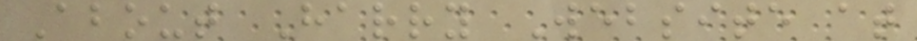About Harry Website at
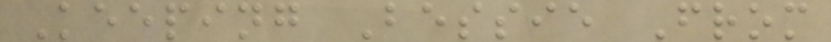Keeping Bessie From
